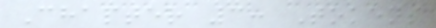Chapter 3: Tokens
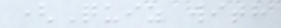(Quiz with
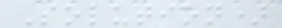Solution)
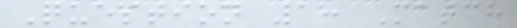Question 1: Match
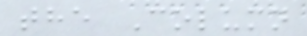the Column
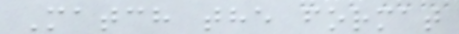Match the format
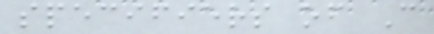specifiers of C
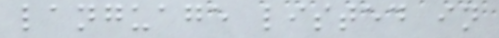language listed in
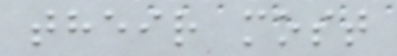their most
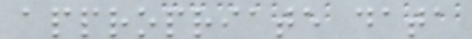appropriate data
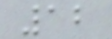12
